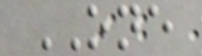ONE
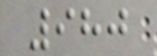980
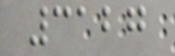3127
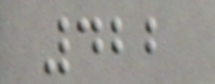422
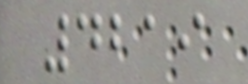4219
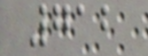712
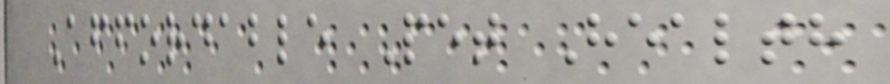Affordable Pet Health
